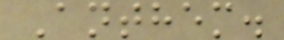Anthem.
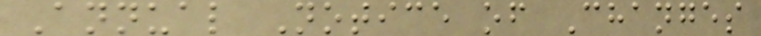Annual Notice of Changes
